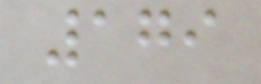179
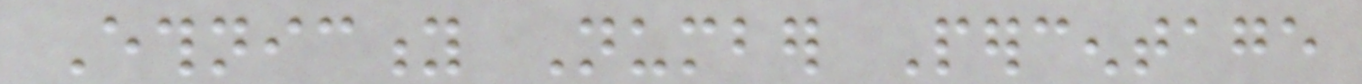Ethnicity Number Percentage
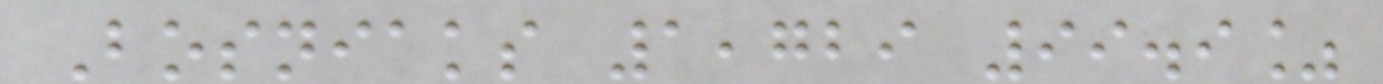Bosniaks 1,729 99.9%
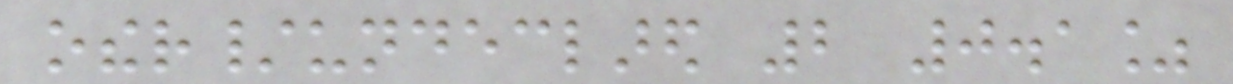other/undeclared 2 0.1%
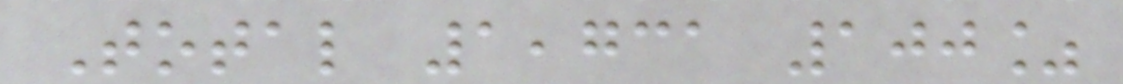Total 1,731 100%
